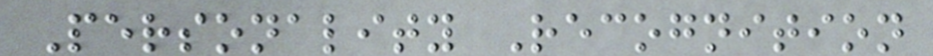Personality Recognition
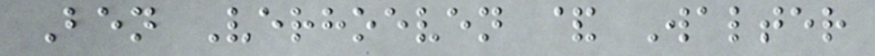Ben Verhoeven & Walter
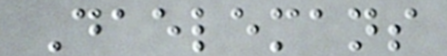Daelemans
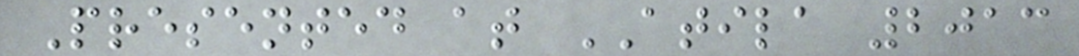Presented at ATILA 2013
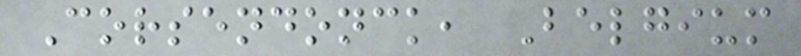Corsendonck, Belgium
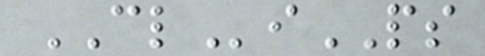CLiPS
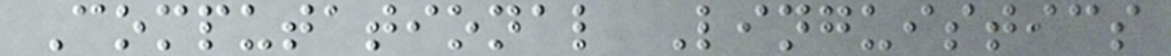Computational Linguistics
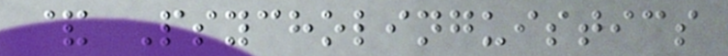& Psycholinguistics
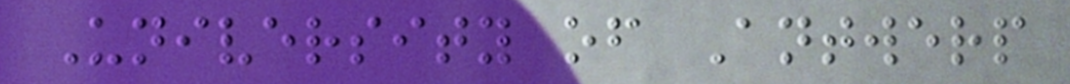University of Antwerp
